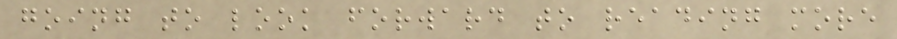going to look forward to reading more
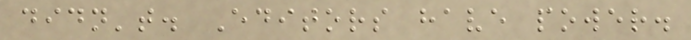didn't. Editors have power.
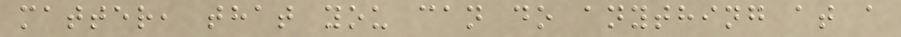matter, that you can do anything at a
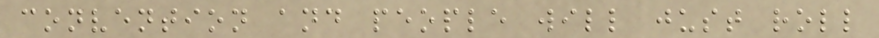convention and people will just roll
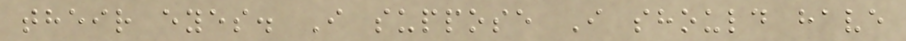their eyes. I suppose I should have
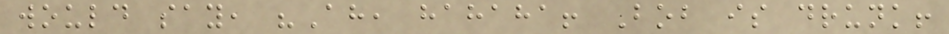would say, "Ah, hahaha! Bob is drunk!
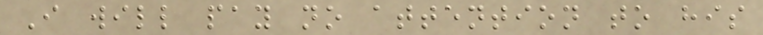I will pay no attention to his
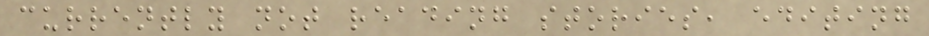currently not reading stories, editing
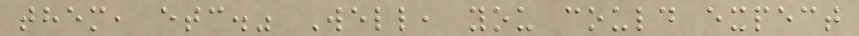them, etc." Well, you could expect
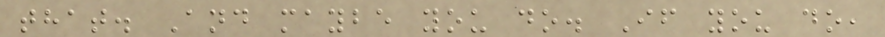that. And maybe you do. If you do,
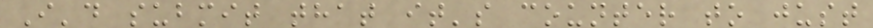I'd submit that it's counter to just
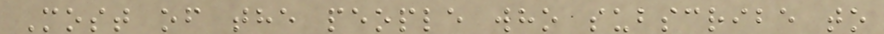Most of the people who subscribe to
